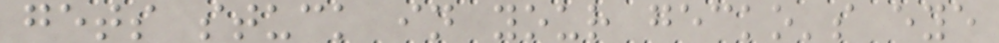gets stuck in your gecko's eye
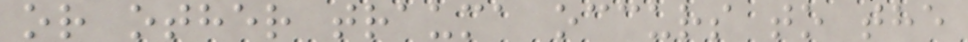or other trauma occurs to the
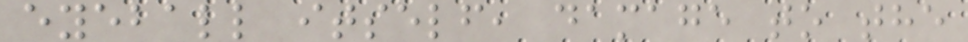eyeball itself, damage to the
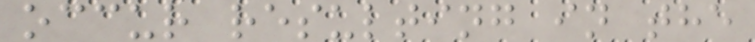occur resulting in the
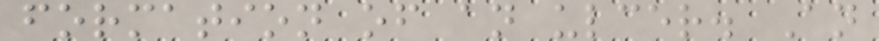formation of an ulcer. An
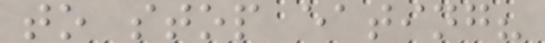to stop eating?
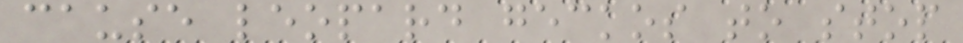cause leopard geckos to stop
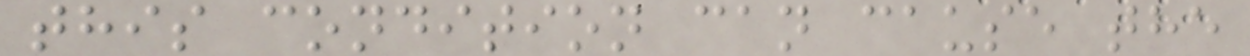this condition can cause the
